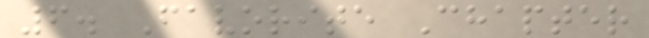6. Favorite Chapter
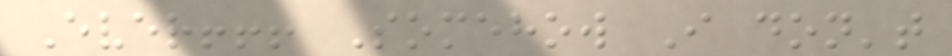Ever!!! Somehow I don't
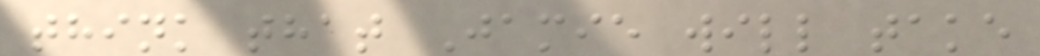think that Jamie will take
